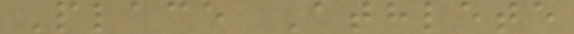Place Athlete
